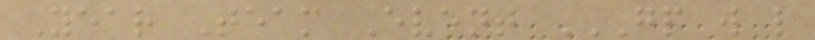Year Team Event GP W L
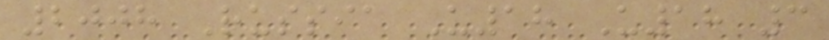2008 Russia U18 U18 3
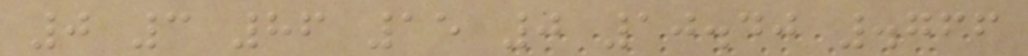0 3 86 15 0 10.40 .766
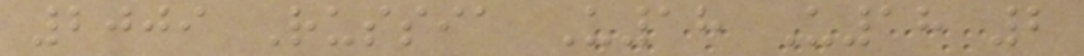2009 Russia U18 U18 2
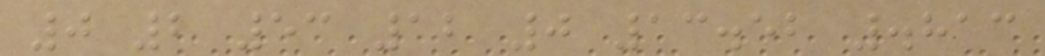0 2 53 12 0 13.52 .813
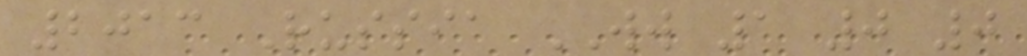2013 Russia WW 1 0 0
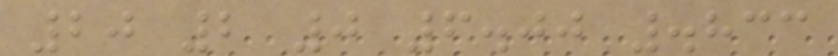20 2 0 6.00 .833
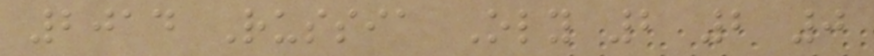2014 Russia Oly 2 2 0
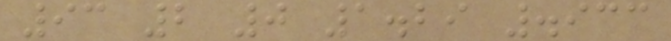93 2 0 1.29 .933
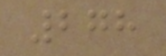278
